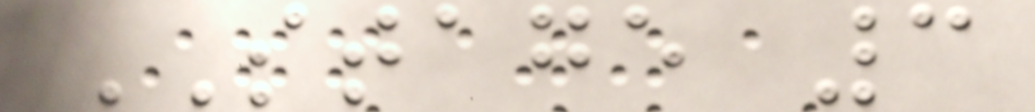STAGE 3
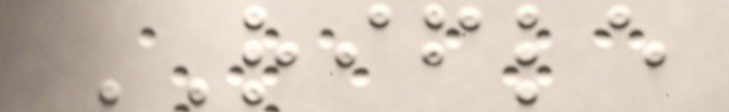RIFLE
